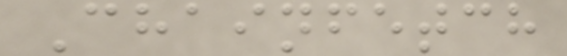Chainfetch
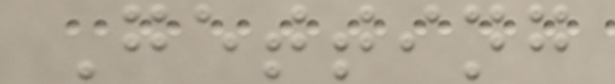Getting
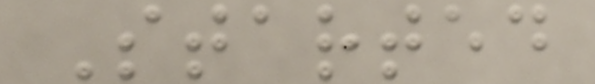Started
